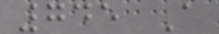745 A
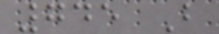745 B
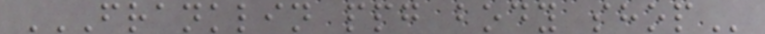FRANKLIN PPG BODY SHOP
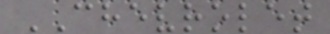CHEVROLET
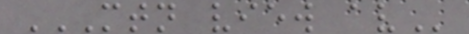MTN VIEW AV
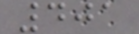401
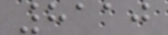8110
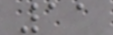11
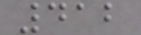412
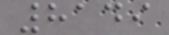8149
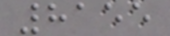8155
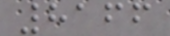8166
